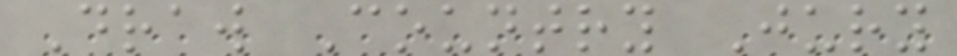Draw Country Jury
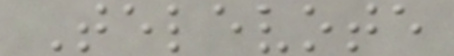Televote
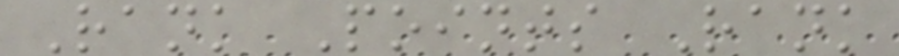Rank Points Rank
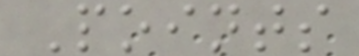Points
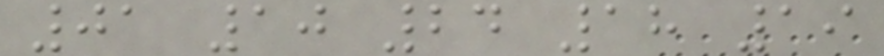01 10 24 18 19
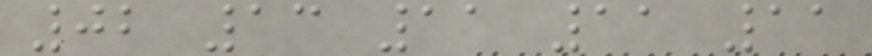02 13 11 11 11
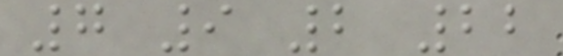7 9 2 22
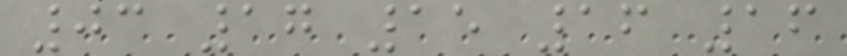03 17 15 16 16
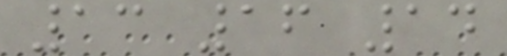13 16 14
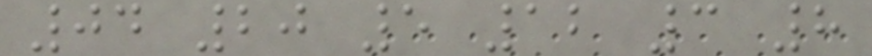04 20 5 12 3 8
